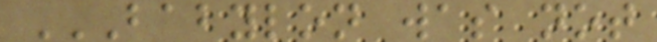BABYLON WAS NOT
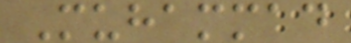Muhammad
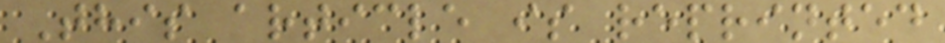This article is reprinted
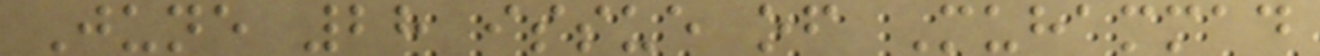June 28 issue of Muhammad
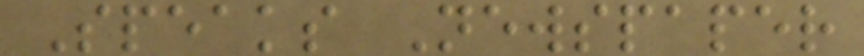Speaks Newspaper
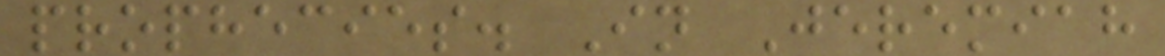prophecies. In Jeremiah
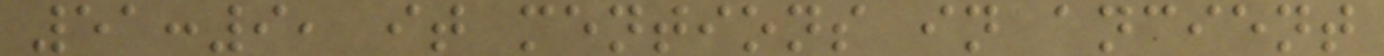51:9, it mentions in ancient
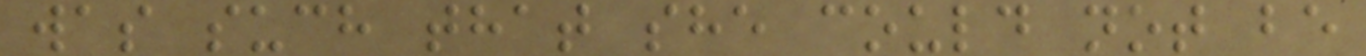was such that she could not be
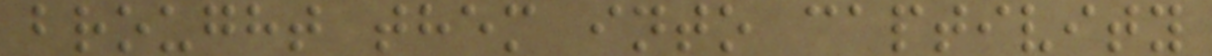brought them into captivity
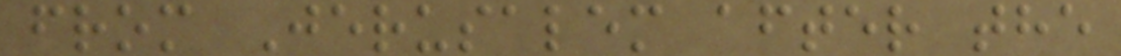from Jerusalem after the
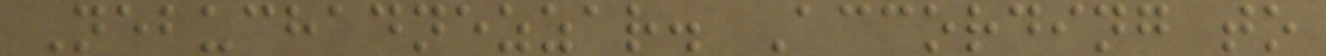Nebuchadnezzar. According to
